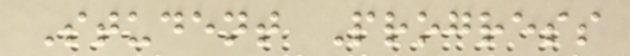Student Progress
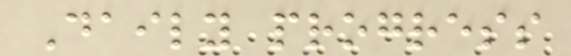Daily progress
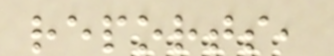reports,
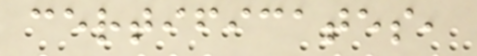certificates,
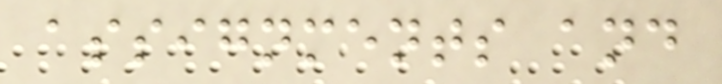assignments and
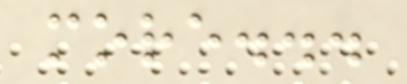more...
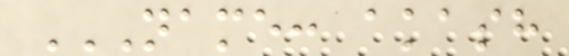NAME: AKASH
